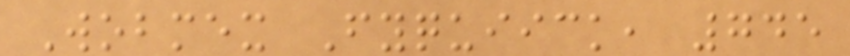Wobmex Fyquiick, 745
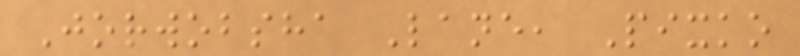Jorwobsha Lane, Pixko
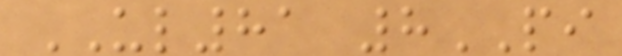UL81 8PI
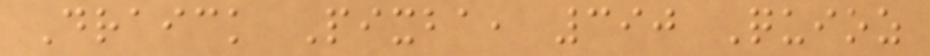Draick Pixba, 390 Quioz
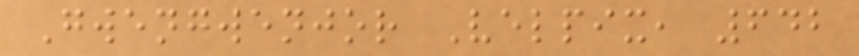Gwengwenjor Velpix, 642
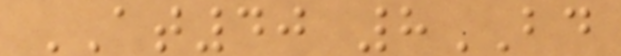AT40 8BD
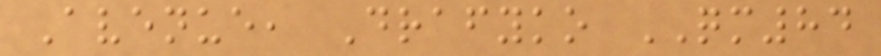Avenue, Drafyko QM84
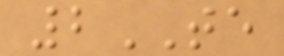2TE
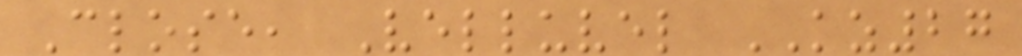Close, Velluvel KZ27
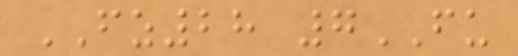FZ28 7FU
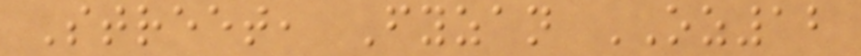Street, Fyzan OZ12
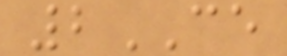2CE
